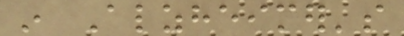in Alzheimer's
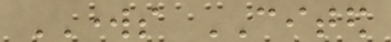WORKS CITED
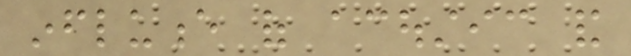influence of acoustic and
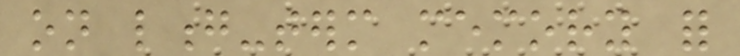on long-term memory for
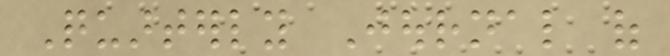Quarterly Journal of
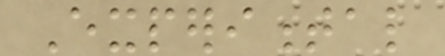Experimental
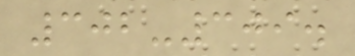302-309.
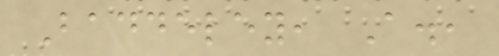Baddeley, A.,
